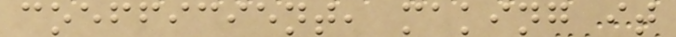coefficient, making it
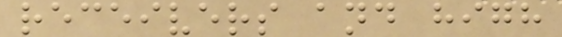receivers and high
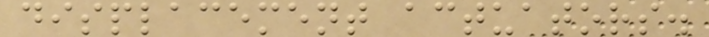displacement actuators.
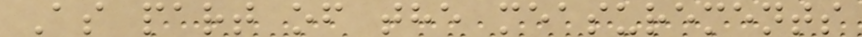As part of the measurements
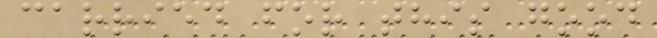carried for this good
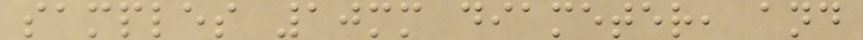samples 10mm diameter, and
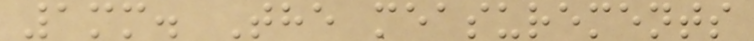1mm. The measurements
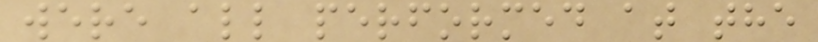were all performed at the
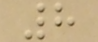8
